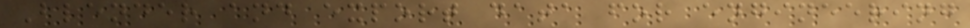Blender and export data for engineering
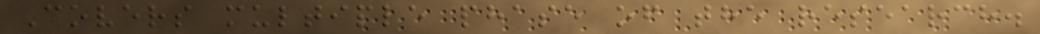Covers multiple phase of the research.
